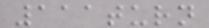111turn
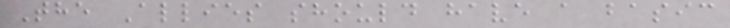The Allies should have a basic
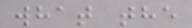what the
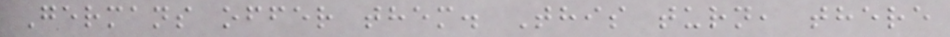Germans offer them. This turn, there
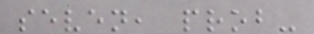seven, prob-
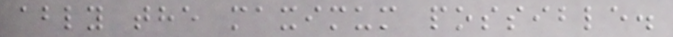ably the maximum possible.
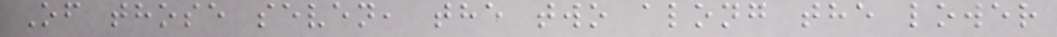Of those seven, the two along the lower
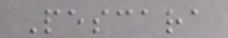Pescara
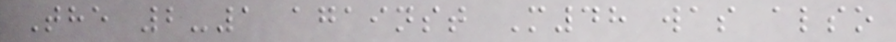The 2-1 against M48 was also
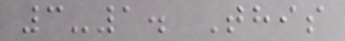3-1. This
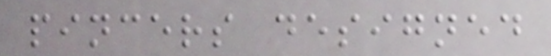pincers designed
